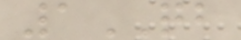1QB
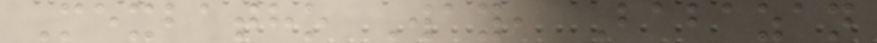Mexbatho Way, Babazan
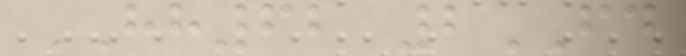HH62 2FD
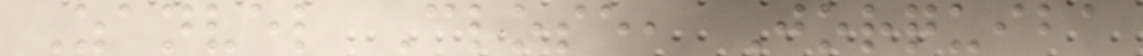Zanvel Close, Jorquiba
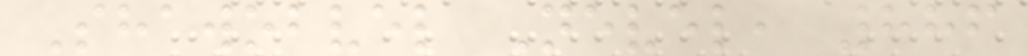Shawobvel Nevel, 886
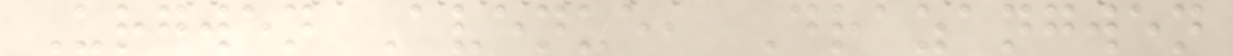Urgwen Avenue, Drazangwen
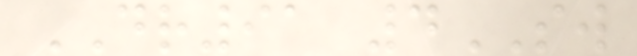DR91 4SW
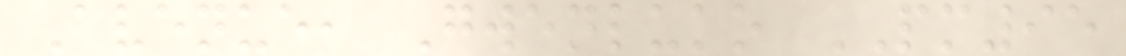Avenue, Gwenluko PM95
